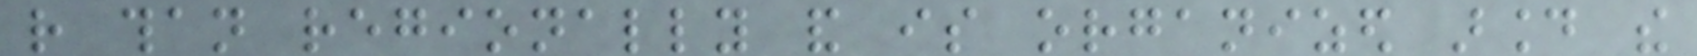rather than regionally and is organized around the
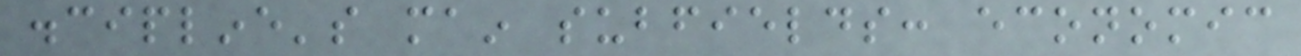discipline's main subfields: economic
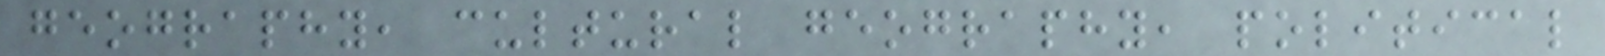geography, cultural geography, political
